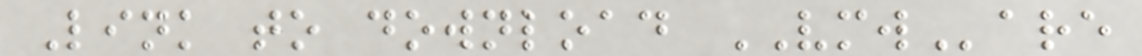Link to download VMWare
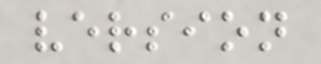version
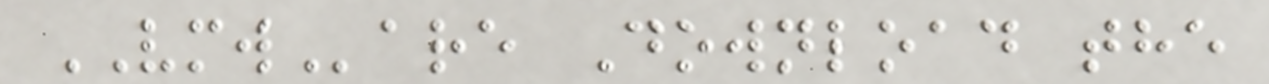VMWare Download the
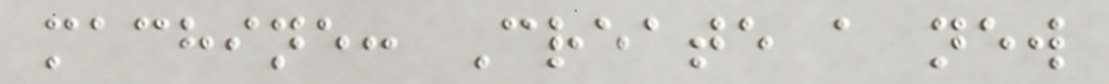machine: Create a new
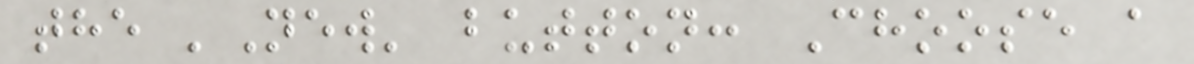the 'New' button: Choose a
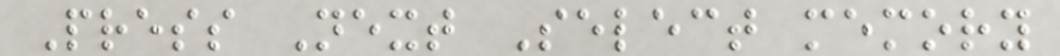Press Next Select memory
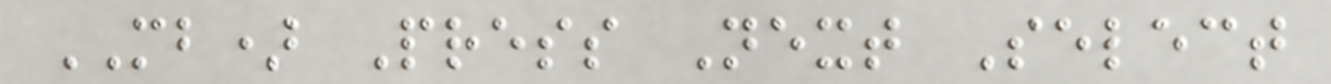MB) Press Next Select
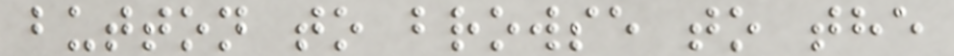button to browse to the
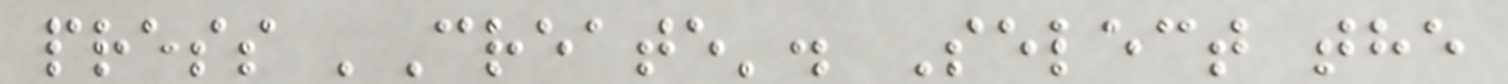press 'Create'. Select the
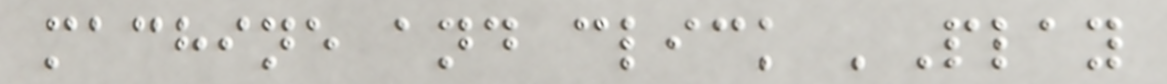machine and click 'Play
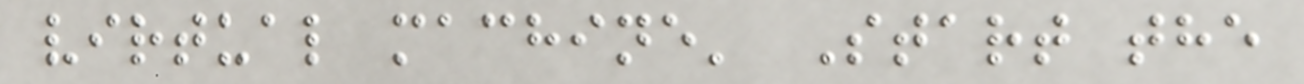virtual machine' Start the
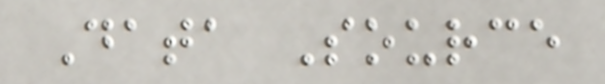Data Source
